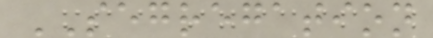SEGREGATION
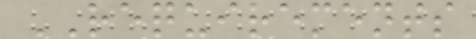REQUIREMENTS
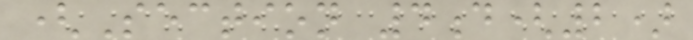(Section 4d(2)
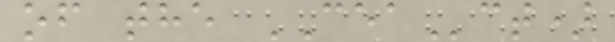of the CEAct)
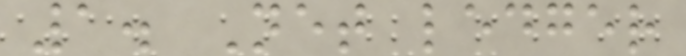1. Net ledger
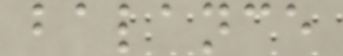balance
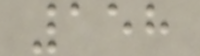158
